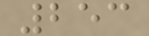253
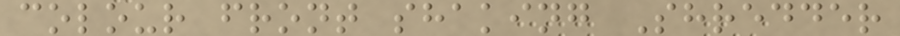colour front shaking Shredder
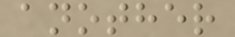another
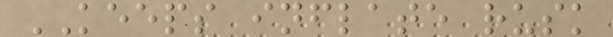KEEPS inflate rusk
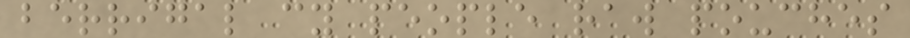berrigal cy people raw pouches
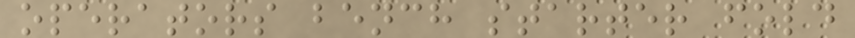operators bench starter fold
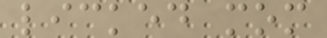licked mom
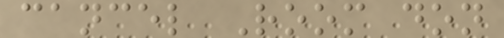cancel Room don
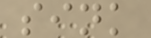sink
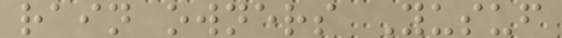rain owners Yusuf
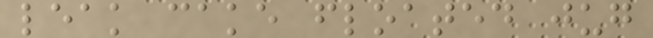leak cake floated jug
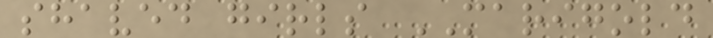shaved girls MARIGOLD
